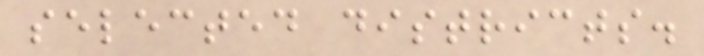selected districts.
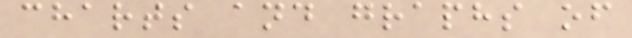charts and graphs of
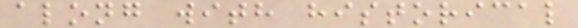along with historical
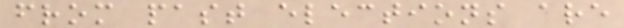from past elections are
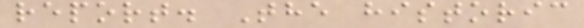report. The historic
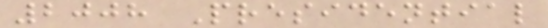2008 Presidential
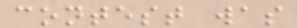contest was
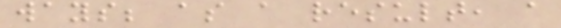ways; as a result, a
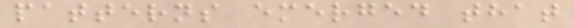patterns emerged that
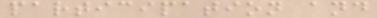participation and
